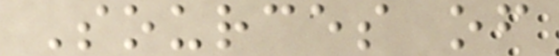Sources of
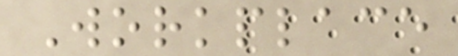Workplace
